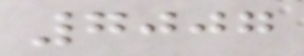7007
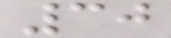30
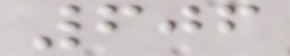606
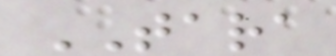TARA
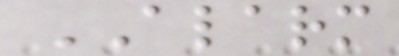ALARM
